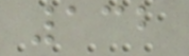132
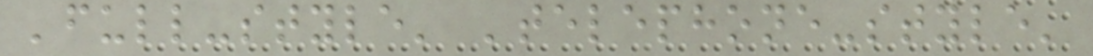'full-style' 'telephone-style'
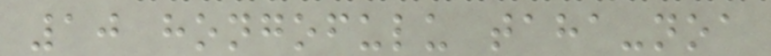10 hongofulu taha-noa
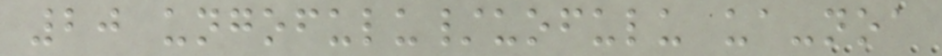20 ungofulu/uofulu ua-noa
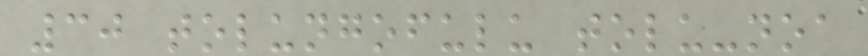30 tolungofulu tolu-noa
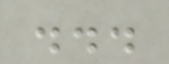...
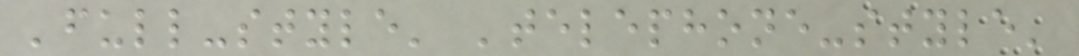'full-style' 'telephone-style'
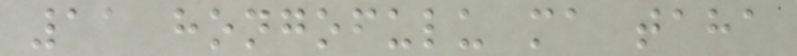11 hongofulu ma taha
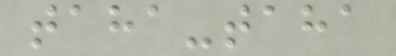taha-taha
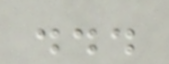...
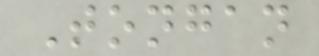Tongan
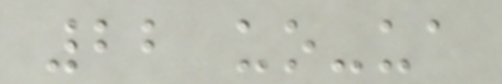22 uo-ua
